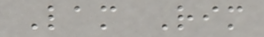Lam Rim
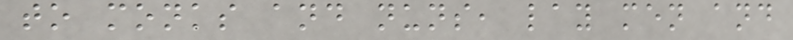to monks and nuns, lay men and
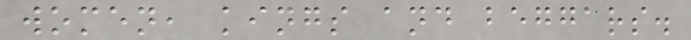women, kings and beggars.
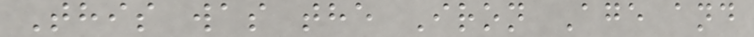This was the Iron Age and
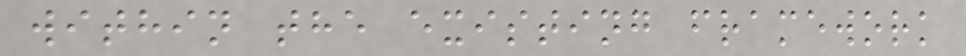within the existing framework
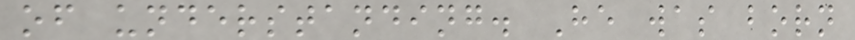of understanding. He was born
